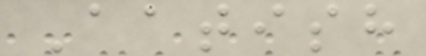Aatish
